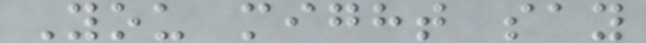You might say
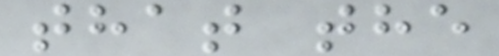that the
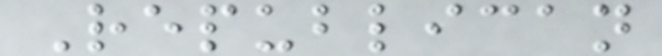Republican
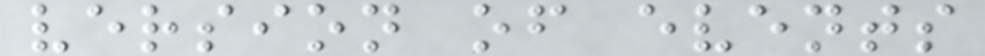version of events
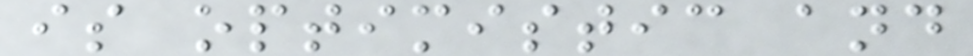is optimistic and
